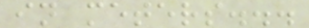in meters...
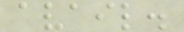avail.
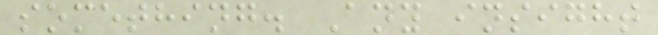something. Any insight
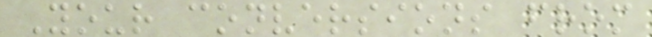Your conversions from
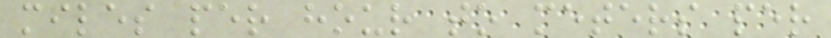miles per hour to meters per
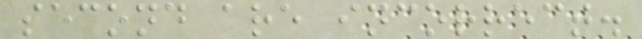second are incorrect.
